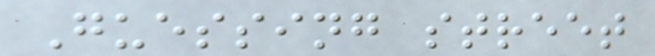Guessing street
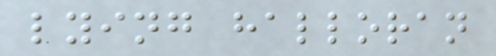lying halloran
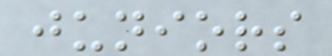juniors
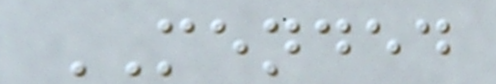MENDED
